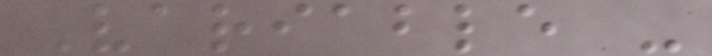Variable -
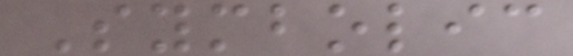Symbolic
